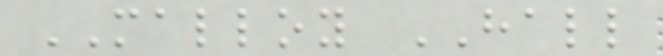MALLOY HALL
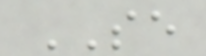SE
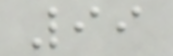99
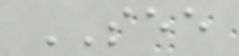SEE
